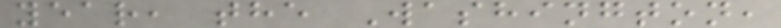year, the Washington,
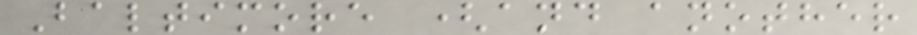Baltimore (and another
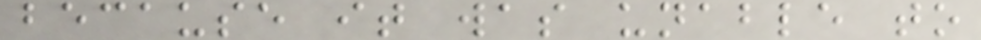because it was unable to
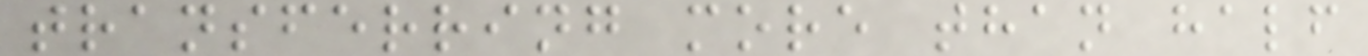transferring more than half
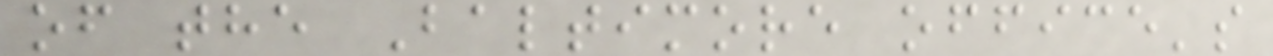of the Baltimore office's
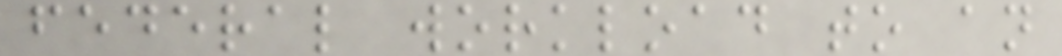federal workload to an
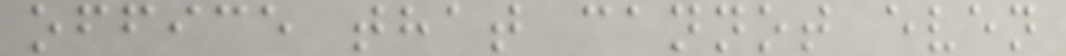office that cannot even
